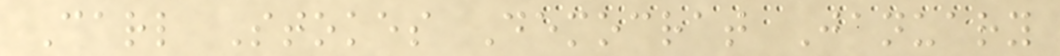Carl Stokes Democrat January
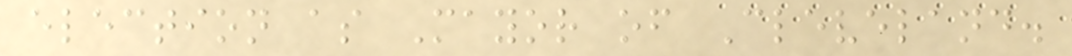election as Mayor of Cleveland.
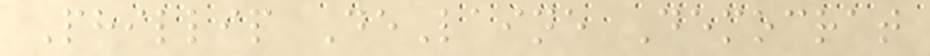Phillip DeLaine Democrat
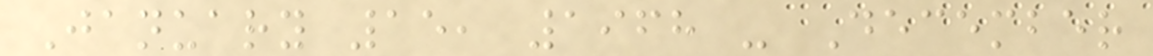January 15, 1968 - December
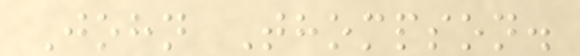John Thompson.
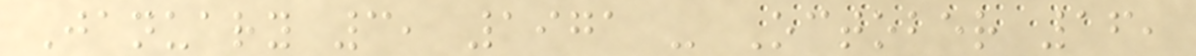January 3, 1971 - October 16,
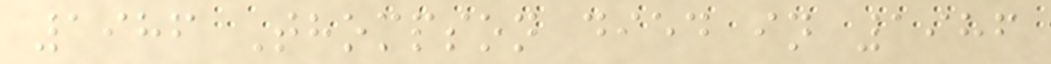1986 Thompson died in 1986
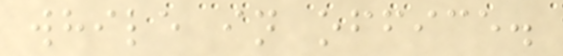while in office.
